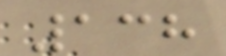138
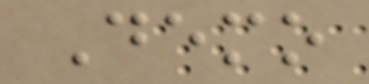Demo
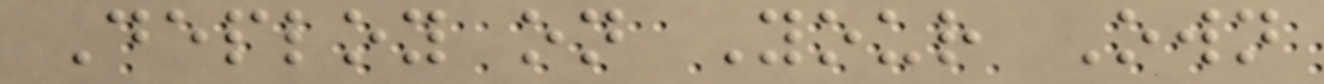Deploy on Your Own
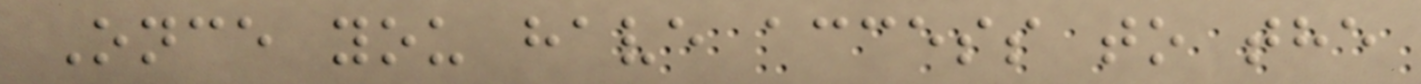Once you have access to the
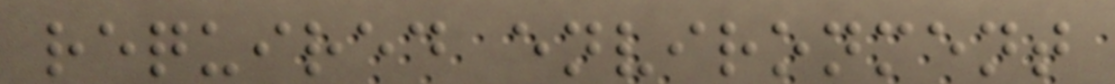required environment
